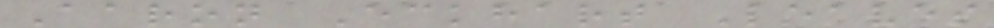Aaron Eckhart Leaves
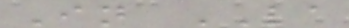In LA
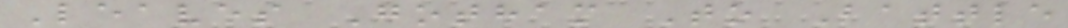Leaves Gotham To Battle
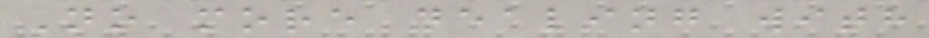No more dealing with
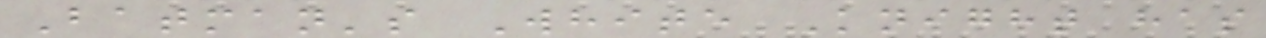Batman's White Knight has
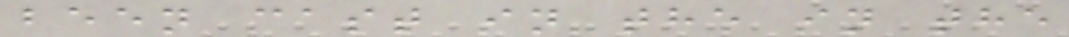been cast in the in the
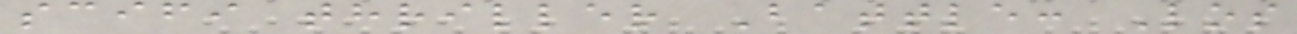scifi thriller Battle: Los
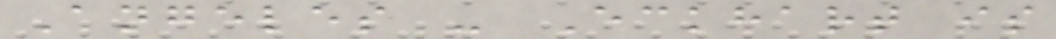Angeles - Eckhart is
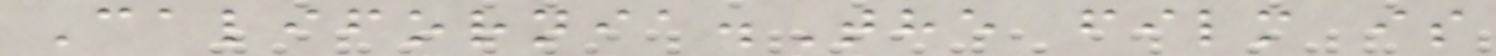California.The film is
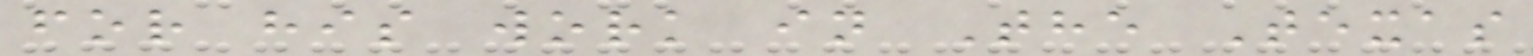for his work in The Texas
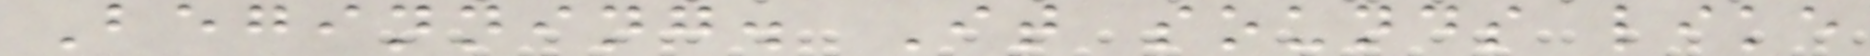Beginning. It sounds like
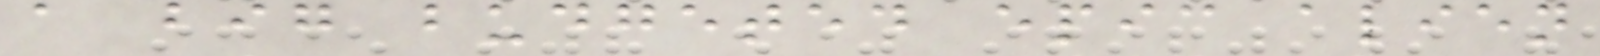a big budgeted epic alien
